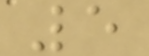5
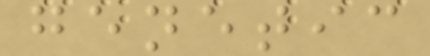genetic
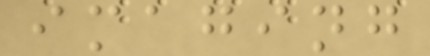imaging
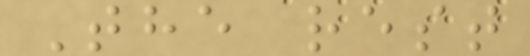The rest
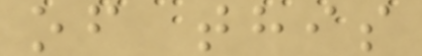of this
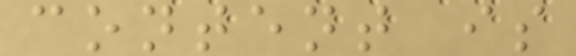content is
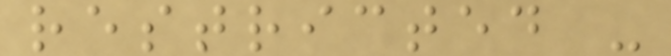restricted -
